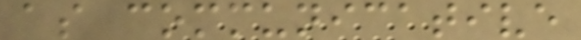as communicative
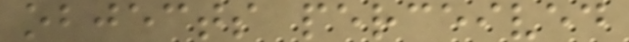objects perceived
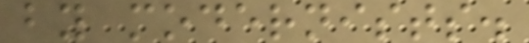by modernists.
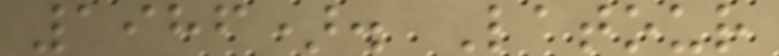1986). Latour
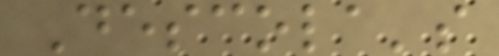Descola's
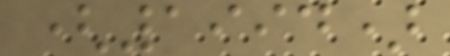(1994)
